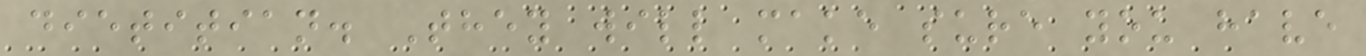dietitian. They will make sure you have
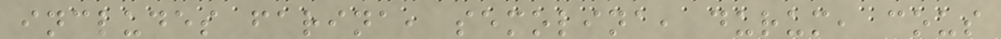includes farina, semolina, durum, cous
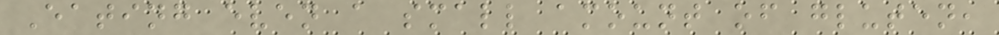Eating even a small amount of gluten,
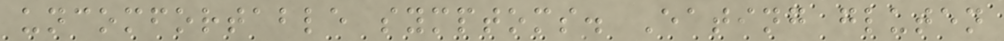uncomfortable symptoms. Eating gluten
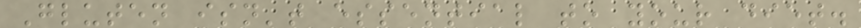Gluten isn't essential to your diet.
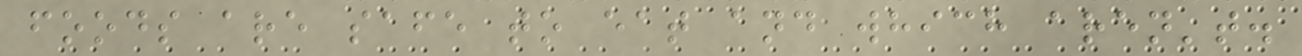foods are safe to eat and which aren't.
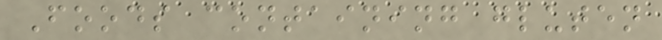Foods containing gluten
